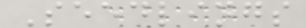Seedlings
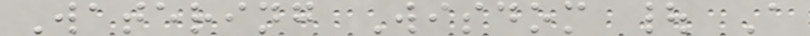Watering Wisdom | A
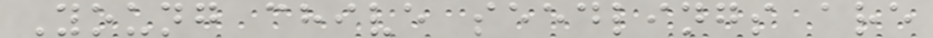Young chive seedlings are
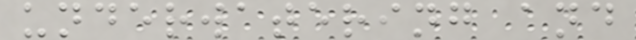underwatering and
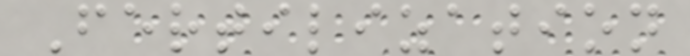Fertilization
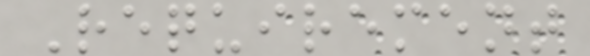Requirement
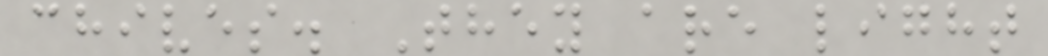chives. They are light
